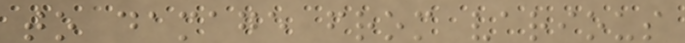to damage from various
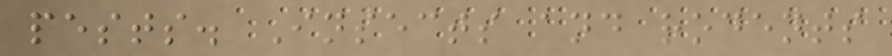pests. Insects and rodents
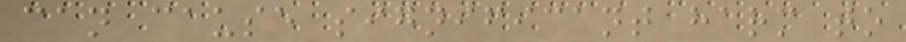can cause significant harm to
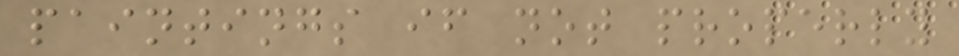paintings if not properly
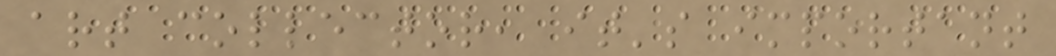art collector, it's important
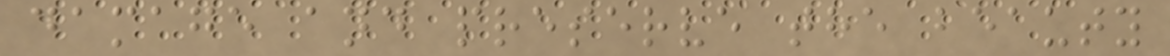damage and preserve the beauty
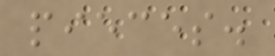pieces.
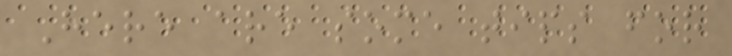Here are some tips for
